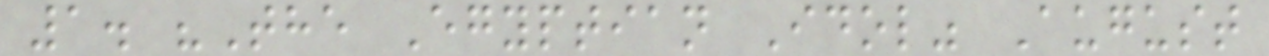1. "The Egyptian Idol" August
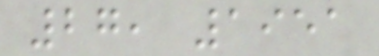27, 1951
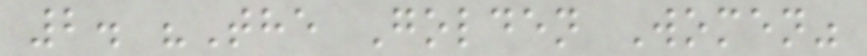2. "The Golden Women"
